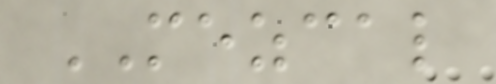MEZCAL
